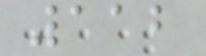112
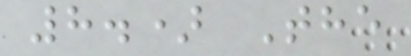8.) The
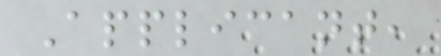Applicant,
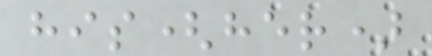his(her)
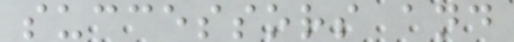successors and
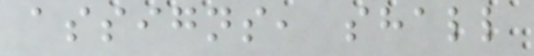assigns, shall
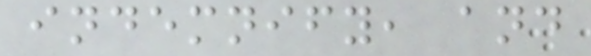indemnify, and
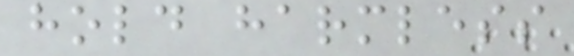hold harmless
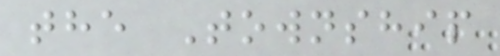the Township
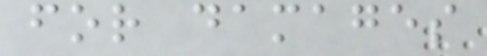for damages
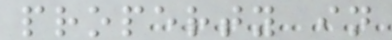property in
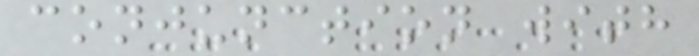conjunction with
